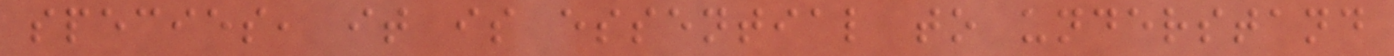species, it is essential to understand
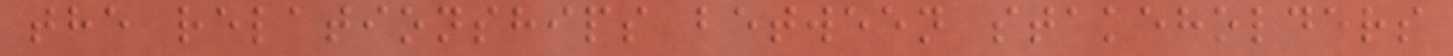the relationships between stakeholders
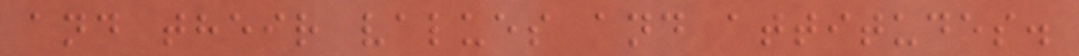and their values and attitudes.
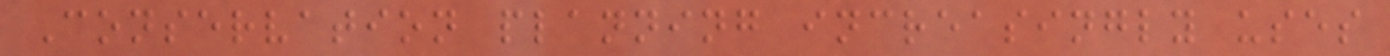Conservation planning increasingly uses
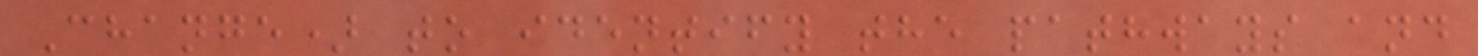Change) to identify the pathways and
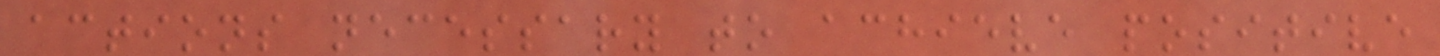actions necessary to achieve positive
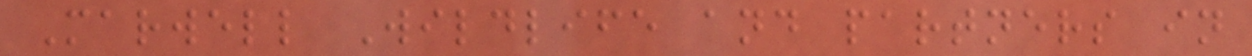Marwell Wildlife and partners in
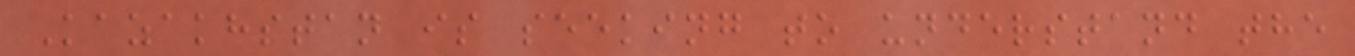Kazakhstan is seeking to understand the
